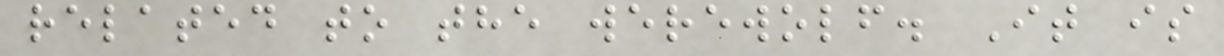related to the werewolf. It is
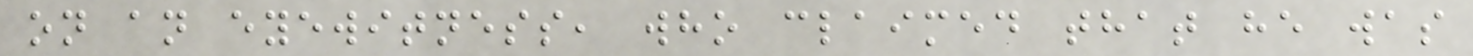on an eyewitness, who claimed that he was
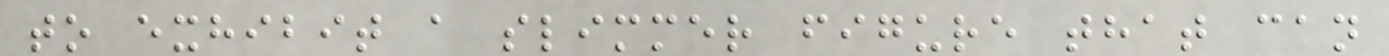to exhibit a slimmer figure that can
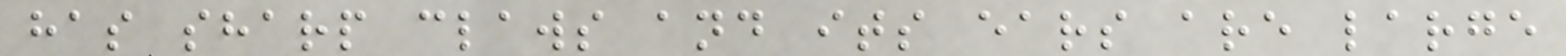has sharp claws and its ears are large
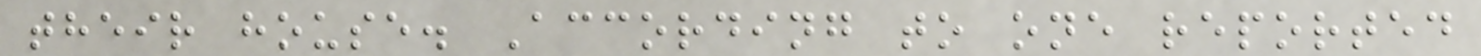their house. According to one reported
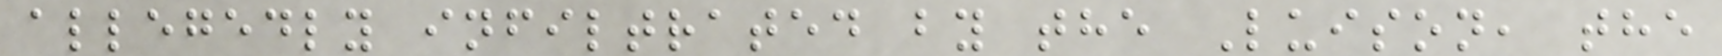allegedly infiltrated by the Luison, the
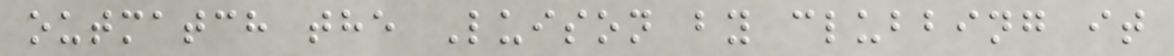outmatch the Luison by clubbing it
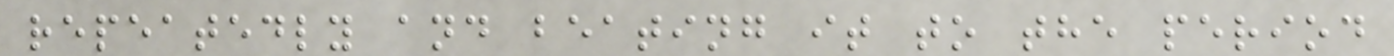repeatedly and beating it to the period
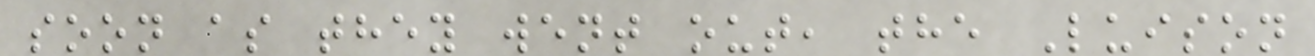soon as they went out, the Luison
